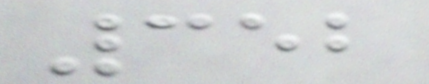352
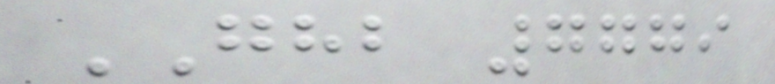GHB 7779
